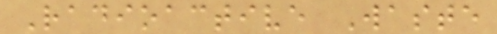Radioactive Waste
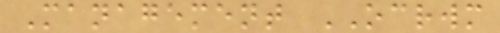Management OCRWM
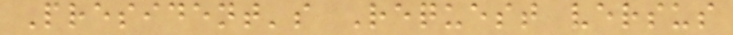President's Request versus
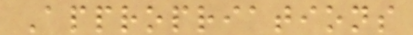Appropriations
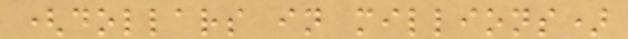(dollars in millions)
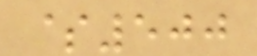$500
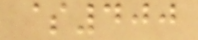$400
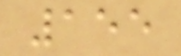155
